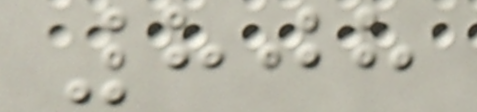808
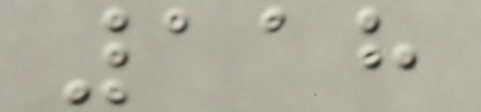118
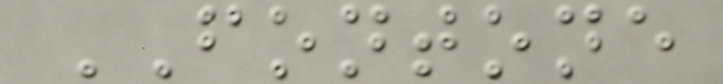FONTONE
